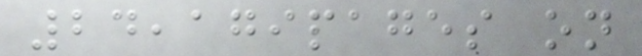24,179pages on
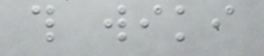this wiki
